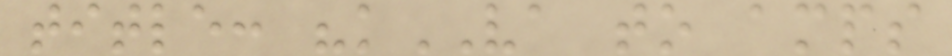title: "kVA to amps
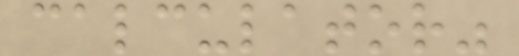calculator"
